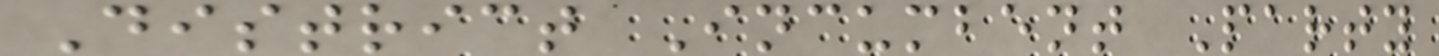District Incumbent Party
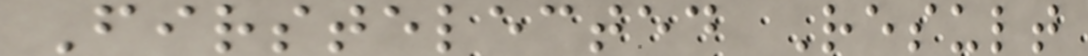Firstelected Result
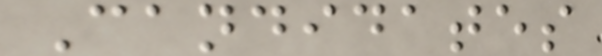Candidates
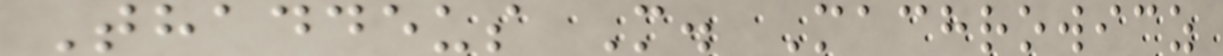Thaddeus M. Machrowicz
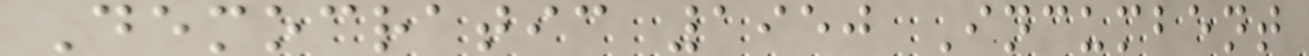Democratic 1950 Incumbent
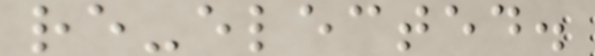re-elected.
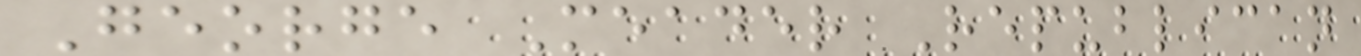George Meader Republican
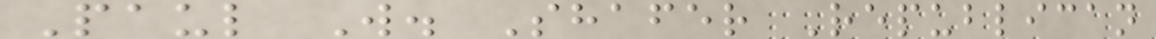Paul W. Shafer Republican
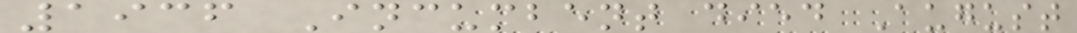1936 Incumbent died August
